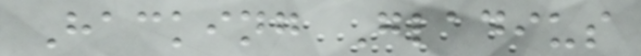Hacking Gladius
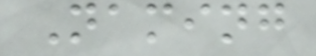Naming
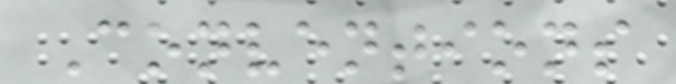Conventions
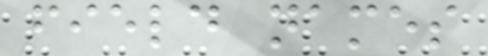field names
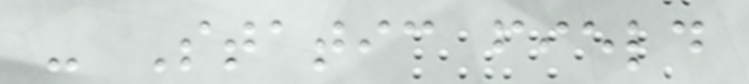- Static field
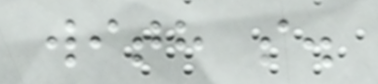with s.
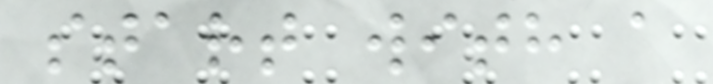start with a
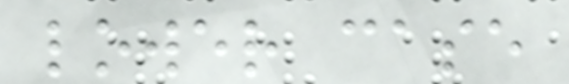lower case
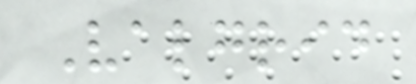Valgrid
